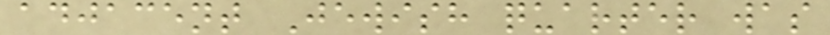adjacent Jewish quarter was
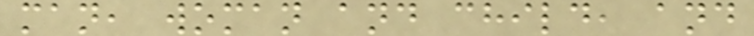man, woman and child, and
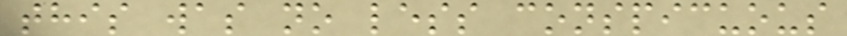this was no less conspicuous
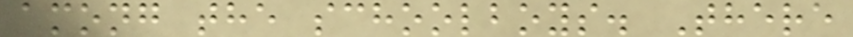among the schoolboys. There
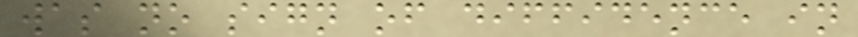was no sign of diffidence in
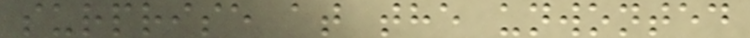surprise at the unwonted
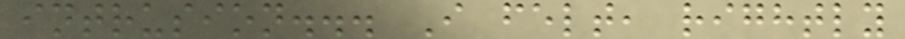intrusion... I felt, rightly
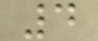4
